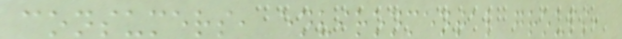consumers, environmental groups,
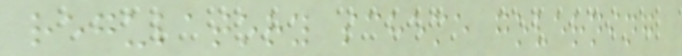regulatory scheme governing
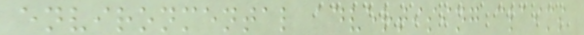environmental advertising claims
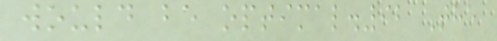would be optimal.92 The
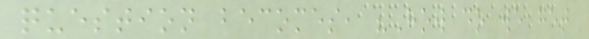question becomes, "How do we get
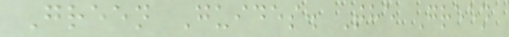Green Guides. The Green
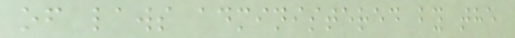of laws administered by the
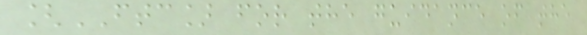[FTC] for the guidance of the
